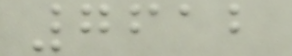7612
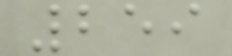259
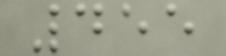455
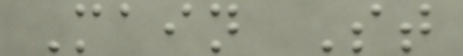Main St
